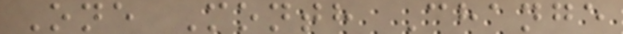One Month Change
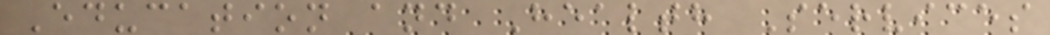Education and Health Services
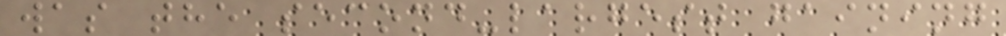was the second-largest gaining
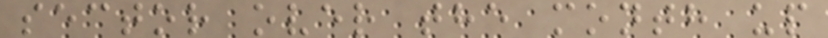sector over the month up
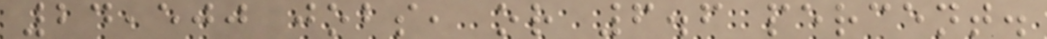24,500 jobs, or 6.6 percent.
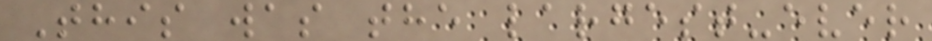This was the largest-ever
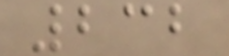232
